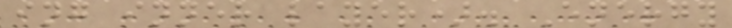ing inner layer). Energy
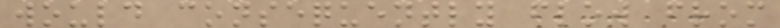would consequently flow from
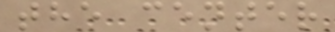the center
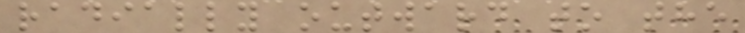radially outward to the
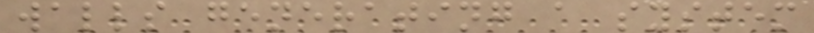walls generating a system
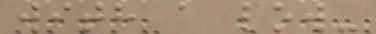with a low-
